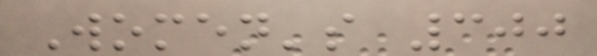Women's 300
